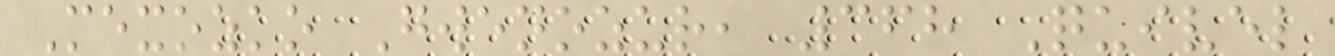Mexozko Gwenozur, 368 Quivel
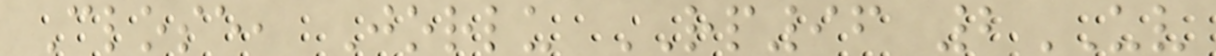Close, Jorlu RP96 2UV
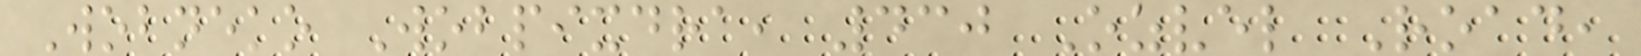Wobneko Wobpixdra, 430 Ozvel Road,
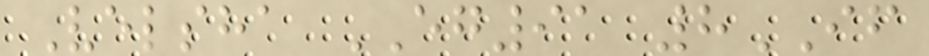Velsha EG91 8IF
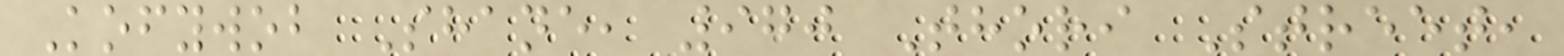Kofywob Shane, 970 Thori Street,
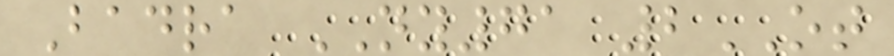Badra NY71 2OT
